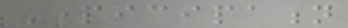Participation
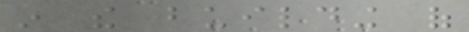in the building of
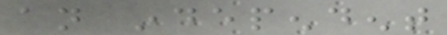an independent
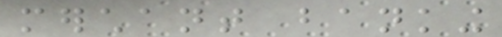merchant banking
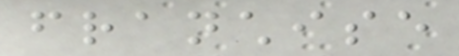franchise
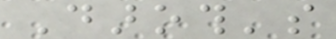Daroth's
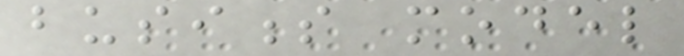business model
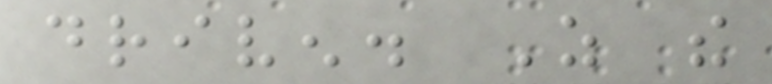driven. As the
